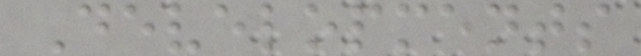Developments
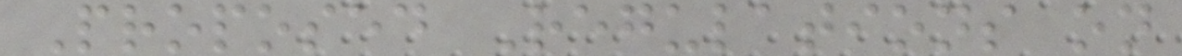Proposed Regulations on
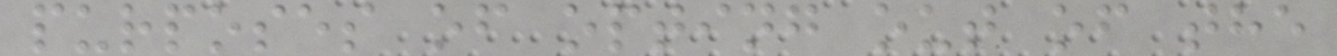purposes of opting out of the
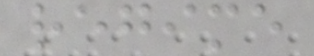regime
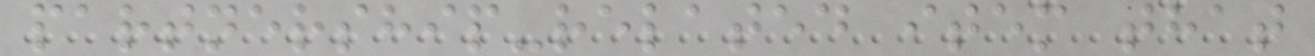partnership-related item that
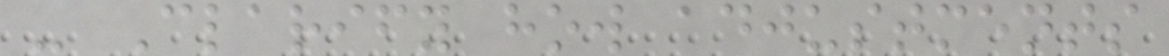- Clarify how adjustments
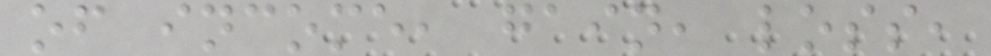of income, gain, loss,
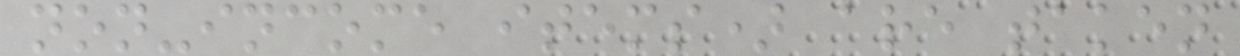non-income items) are taken
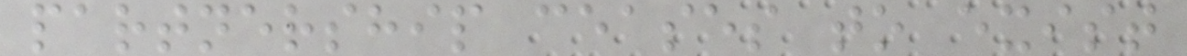partnership ceases to exist
